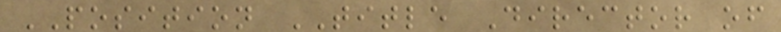POSITION TITLE Director of
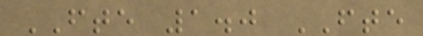FTE 1.0 FTE
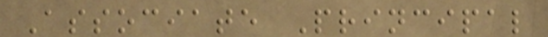Associate Principal
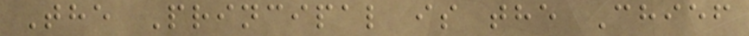The Principal is the Chief
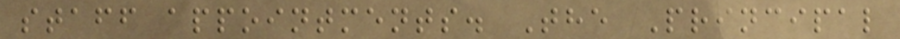staff appointments. The Principal
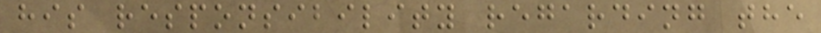his responsibility regarding the
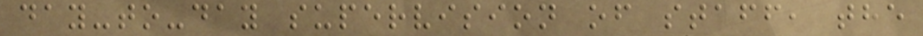day-to-day supervision of staff, the
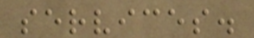services.
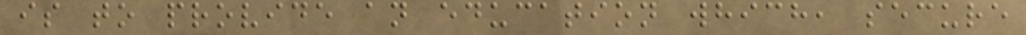is to provide an education which, secure
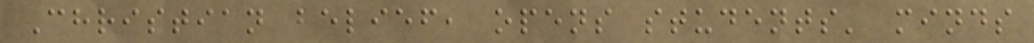Christian belief, opens students' minds
